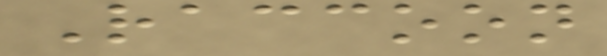Raccoon
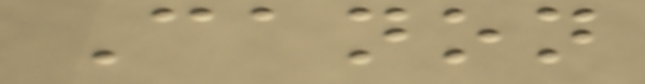Canon
